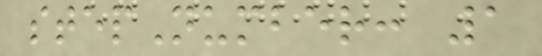stepNumber: 1
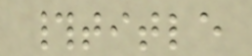#title
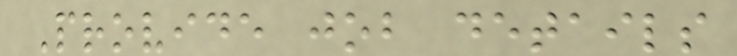Provide job details
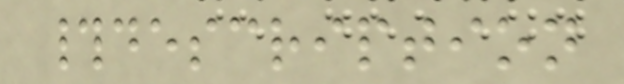#description
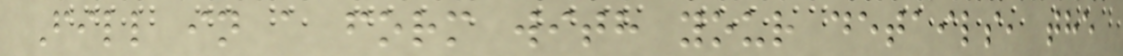Fill in a form with your details, the
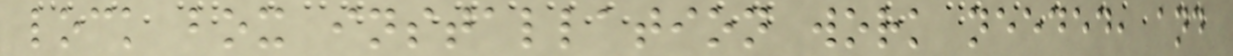lock box installation work needed, and
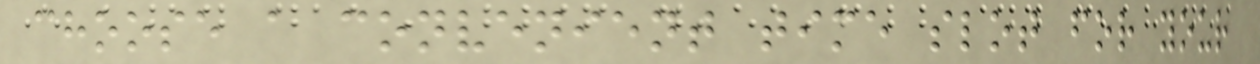choose a convenient time slot for your
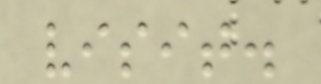visit.
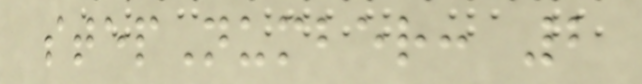stepNumber: 2
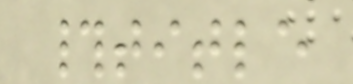#title
